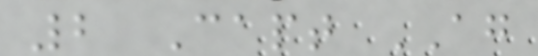2 Capt AG
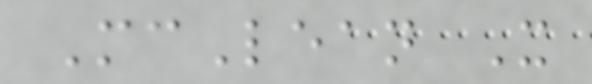McLean X
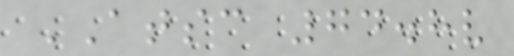ATSC 74.8v
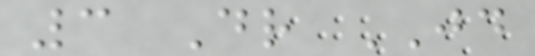3 Dr JD
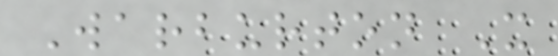Warburton X
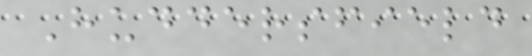Huddersfield
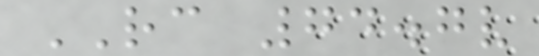RC 74.7v
